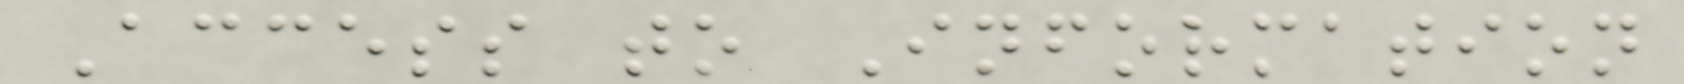Access to Information
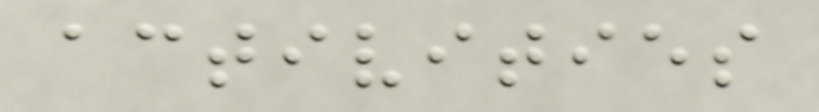activities
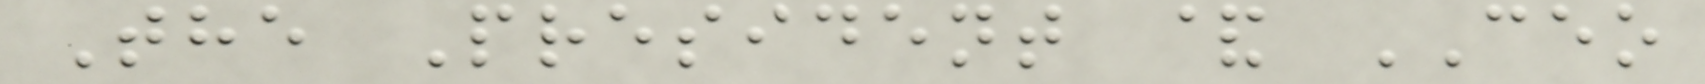The President & CEO
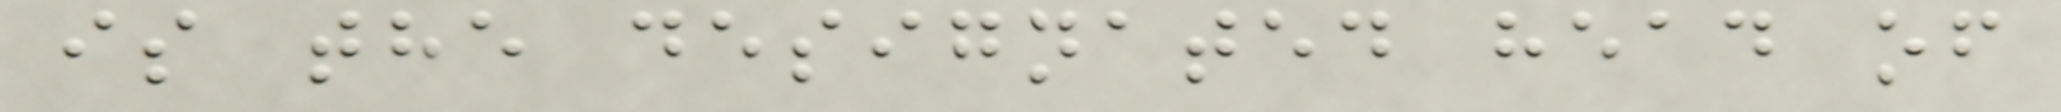is the designated head of
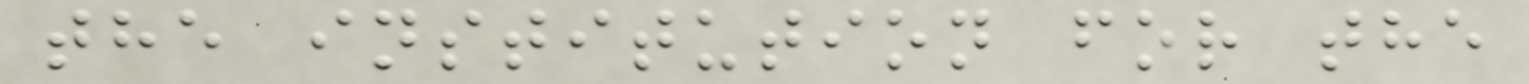the institution for the
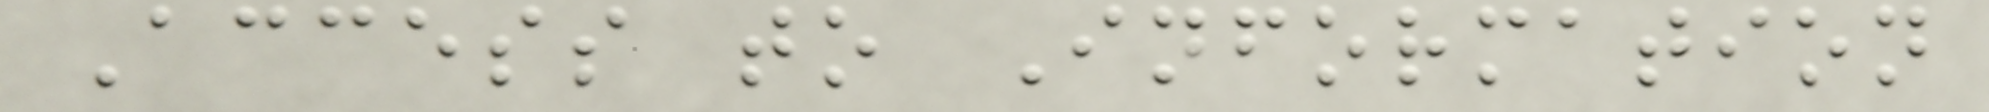Access to Information
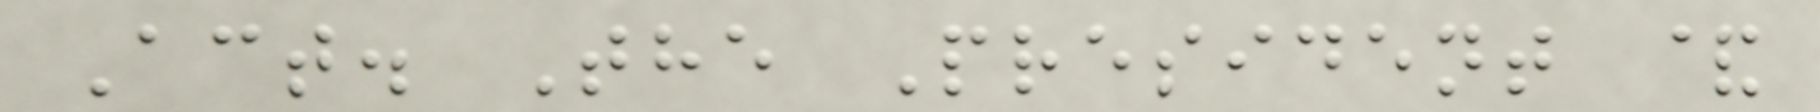Act. The President &
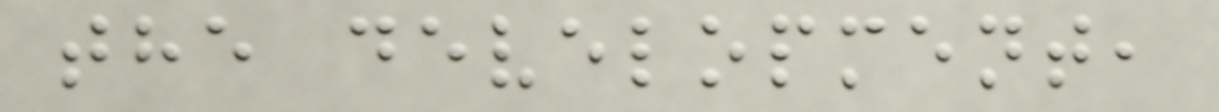the development,
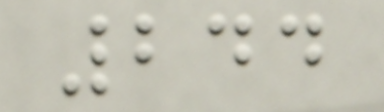244
